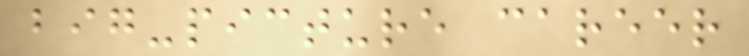big-picture career
